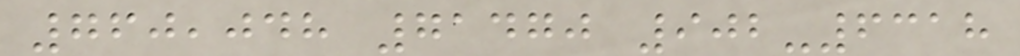760,048 71470 902-6318
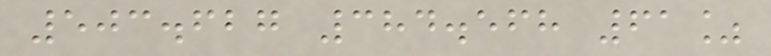503.627 384.568 61%
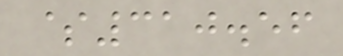$310.56
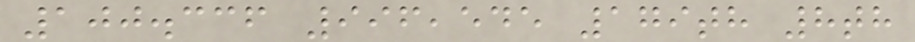100.336 996,545 179th 8th
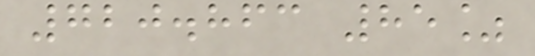720.863 85%
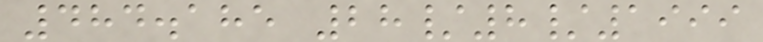484.185 28/8/1999
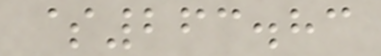$263.83
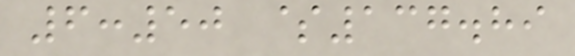6:50 $137.89
